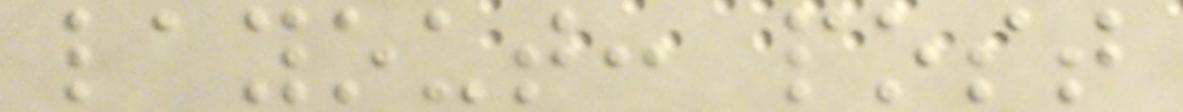layout: post
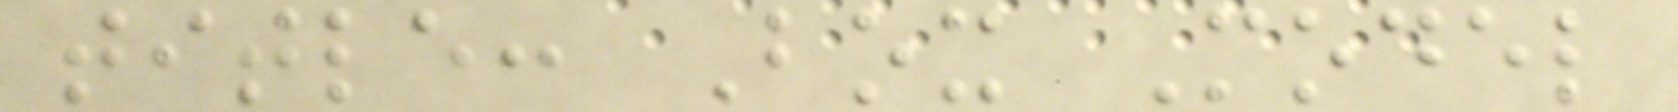title: Box Model
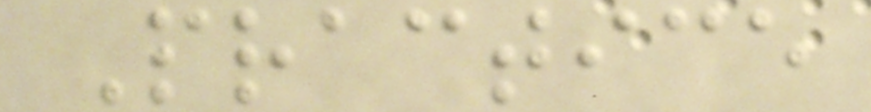Practice
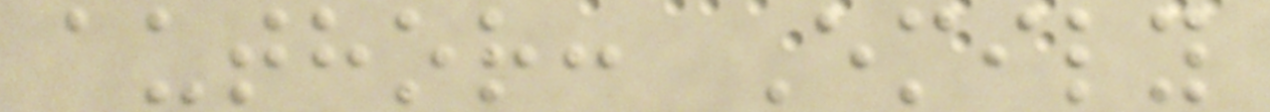author: Emily
